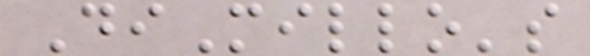DiMillo's
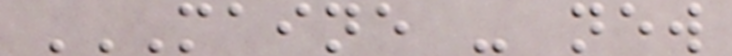MAINE - NEW
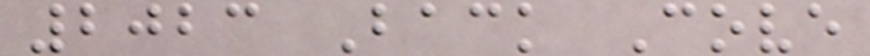2023 Back Cove
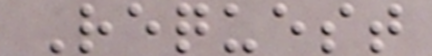Request
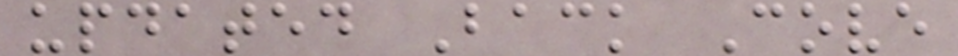updated Back Cove
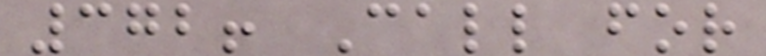372! Call for
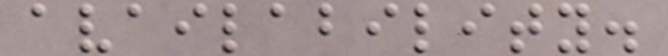availability.
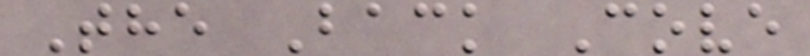The Back Cove
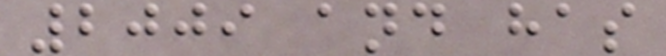2009 and has
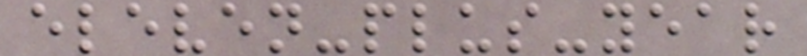eleven-plus-year
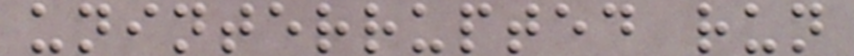uninterrupted run
